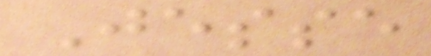Jesse
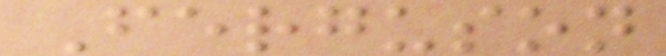Ferguson
